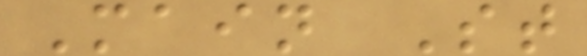Main St
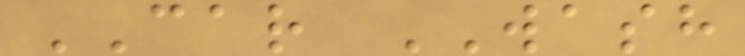CAR WASH
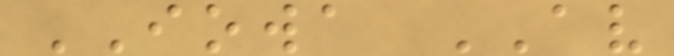IOWA AV
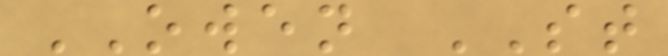OWEN ST
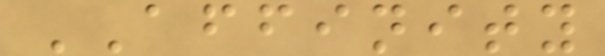AFFINITY
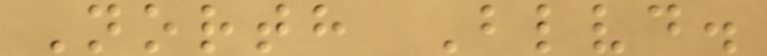North Blvd.
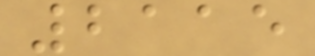2115
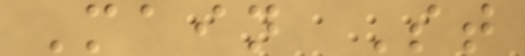Main St
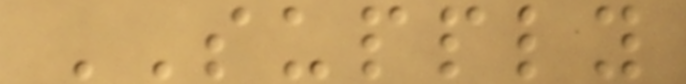SUPPLY
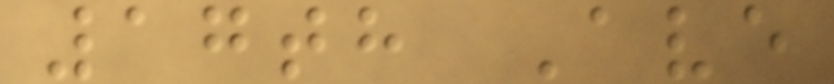17th Ave
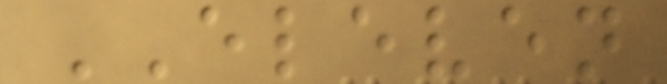ELEVEN
